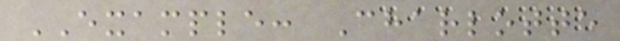EXAMPLE: Charlotte
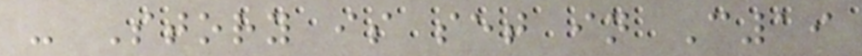- Story is set in C19
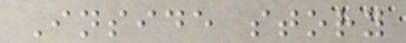Inside story
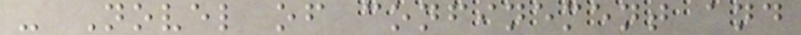- Novel of confinement and
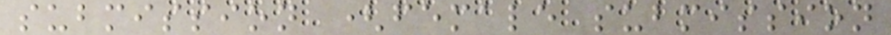submission (female submission
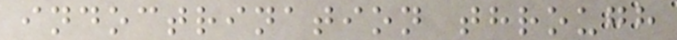indoctrination through
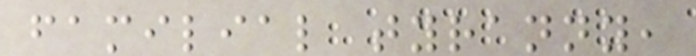familial tyranny,
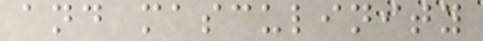and masculinity
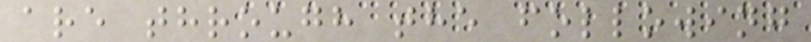are through the following
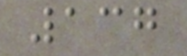137
